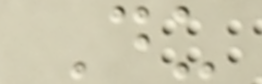Du
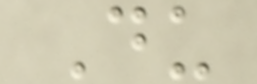Du
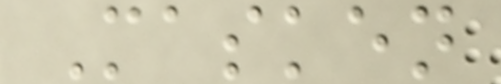Masken
